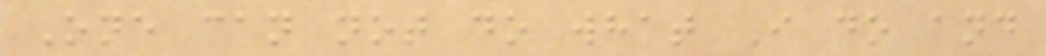One can not do what I do and
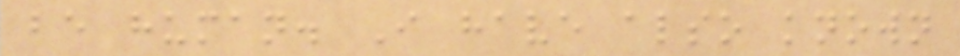be human. I have also known
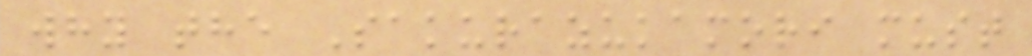why the Sakurazukamori must
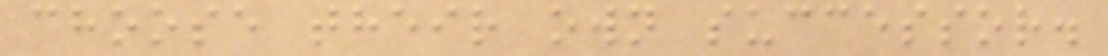choose their own successor.
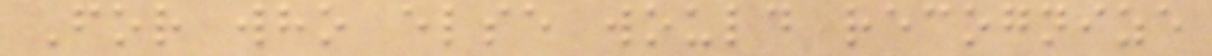For who else would recognize
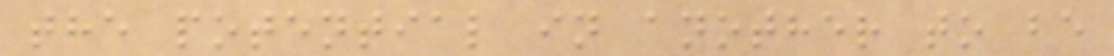the potential in another to be
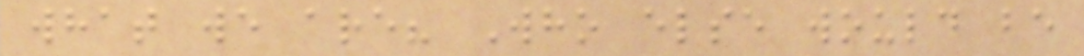what we are? Who else would be
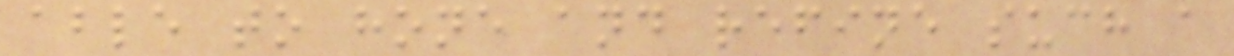able to hone and refine such a
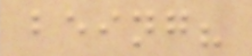being?
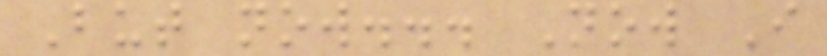But now... Now I
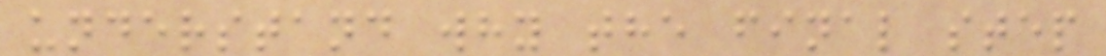understand why the final step
